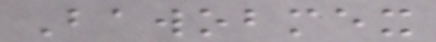Bawobmex
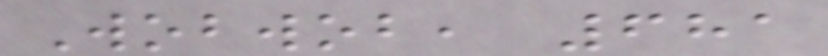Wobwob, 681
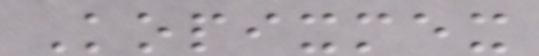Kopixmex
